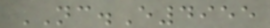NC.E4955
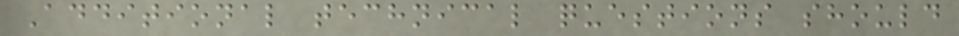Additional technical questions should
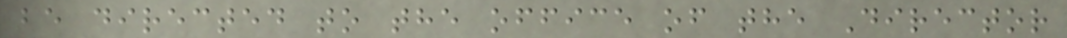be directed to the office of the Director
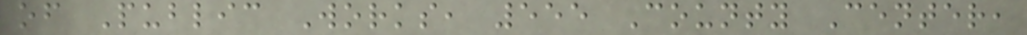of Public Works, 555 County Center,
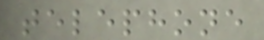telephone
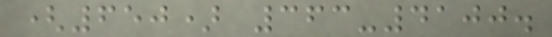(650) 363-4100.
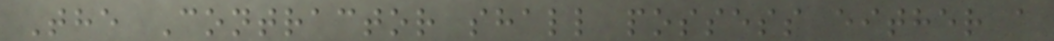The Contractor shall possess either a
